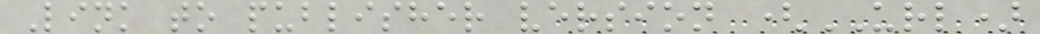Link to publisher version (URL)
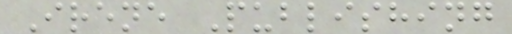Irene Publishing
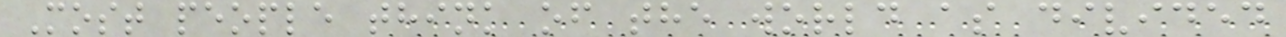Most people think of the world as divided
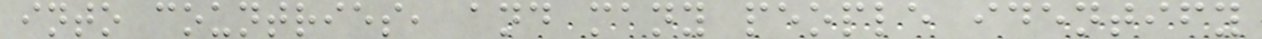into countries, and many people identify
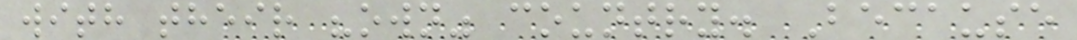with their "own" country. Because
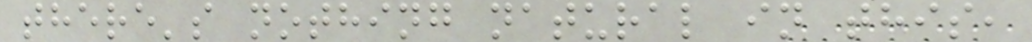there's nothing natural in this,
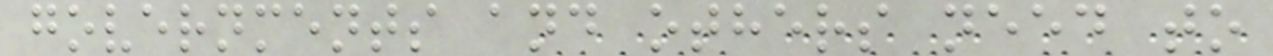governments and others need to
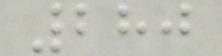280
